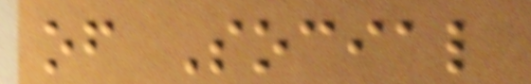of Social
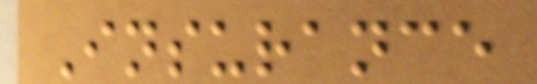Insurance
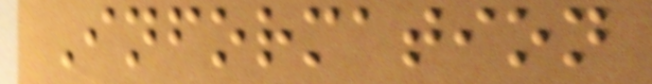Information
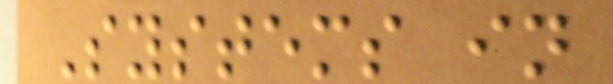Systems in
